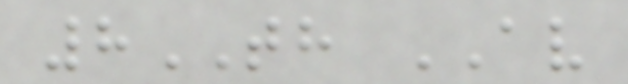8TH AV
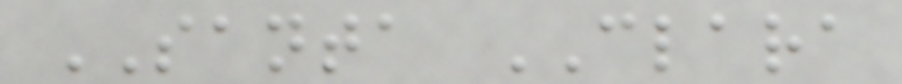SANTA CLARA
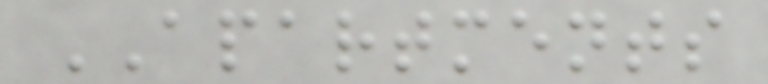APARTMENTS
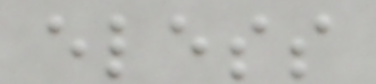eless
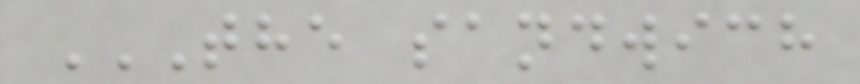THE SANDWICH
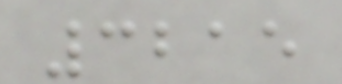3215
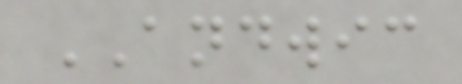ANDWIC
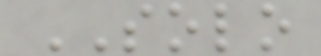SOLO
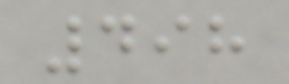498
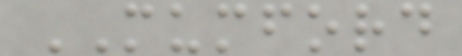MUMFORD
